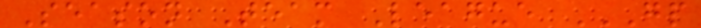Season Team League GP
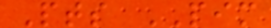Pts PIM
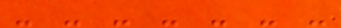- - - - - - -
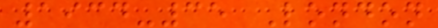1934-35 London
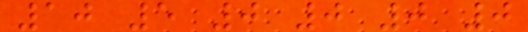10 5 0 0 0 0
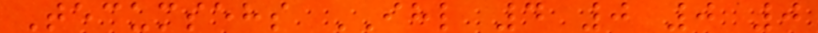Tecumsehs IHL 4 0 0 0
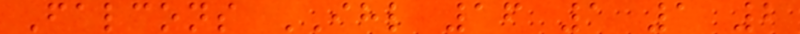Falcons IHL 16 1 1 2
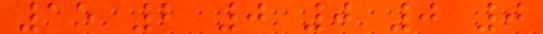15 2 0 0 0 0
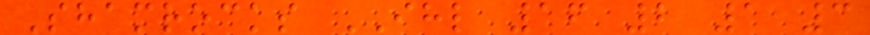Shamrocks IHL 16 2 1 3
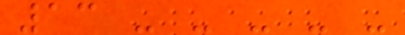13 - - - - -
